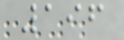196
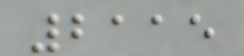2115
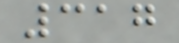317
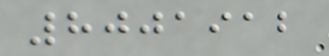8001912
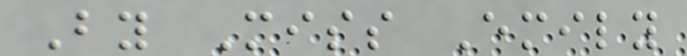By Miss Emily
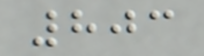803
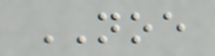NOE
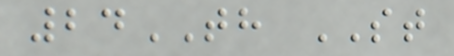24TH ST
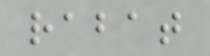rabat
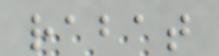rabat
